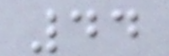44
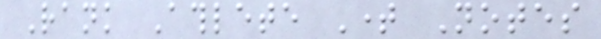Rank Athlete Time Notes
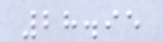28.95
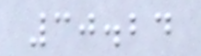30.24
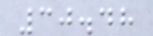30.48
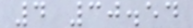4 30.54
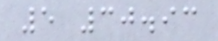5 30.93
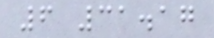6 31.17
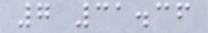7 31.36
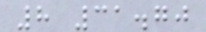8 31.70
